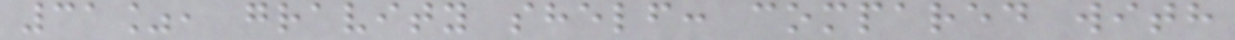31%, gravity shelf: compared with
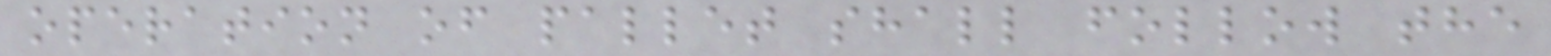operation of pallet shall follow the
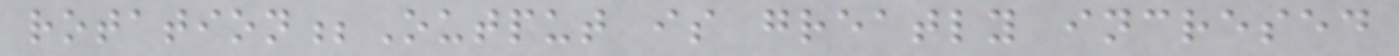rotation;Output is greatly incresed
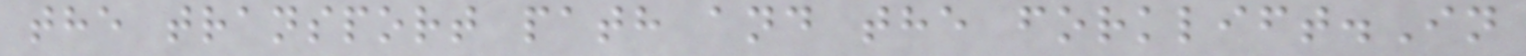the transport path and the forklift.In
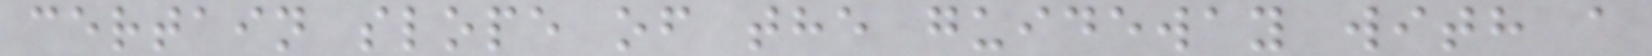certain slope of the guideway with a
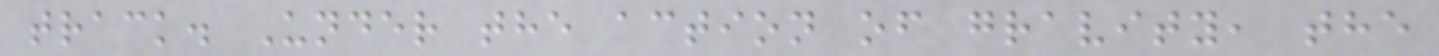track. Under the action of gravity, the
